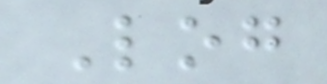Log
